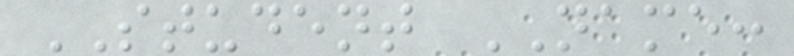STUDENT NAME:
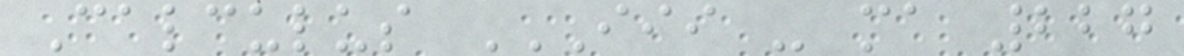Calculus III - MA 227
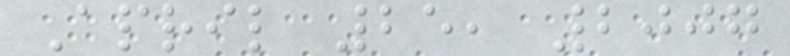April 25, 2007
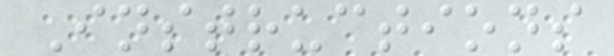Instructions
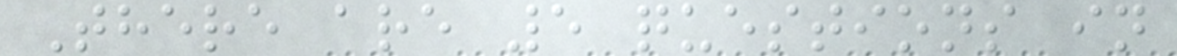There are 5 questions in
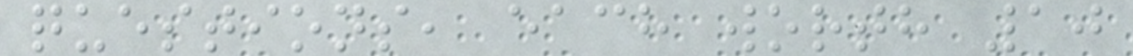questions, each worth 10
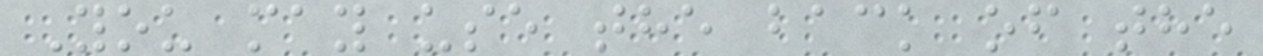You may use the back of the
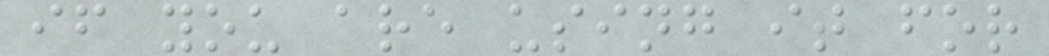if you are using it for
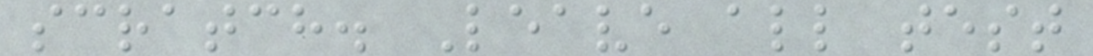scratch. Leave all test
